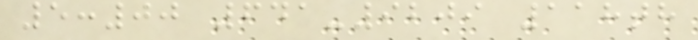5:00 641-9209 118th
